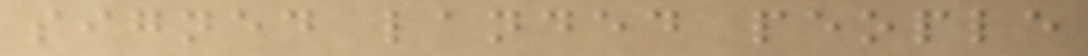signed landed people
